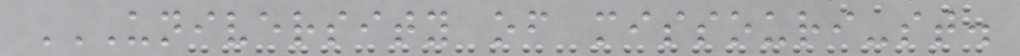UNIVERSITY OF MISSOURI-ST.
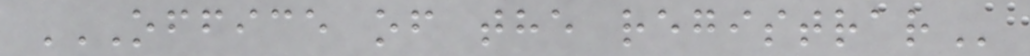OFFICE OF THE REGISTRAR
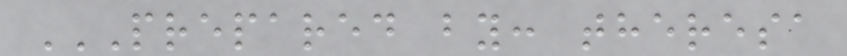PREPARED BY: THERESA
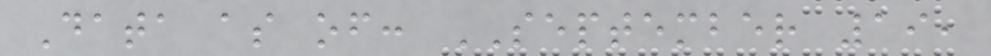Data as of: SEPTEMBER 19,
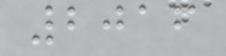2016
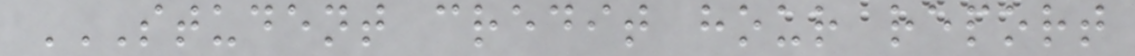STUDENT CREDIT HOUR REPORT
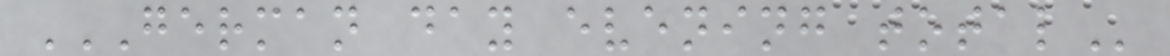GERMAN DAY EVENING TOTAL
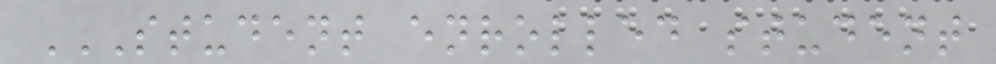STUDENT ENROLLED STUDENT
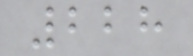228
